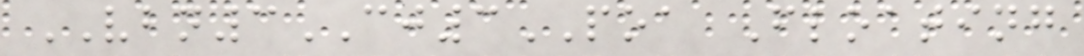VBN3CJ3POA Floating
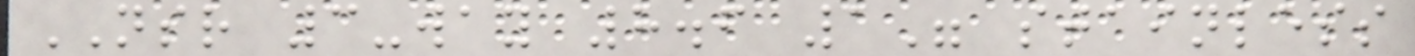NSR 3-way 8.6 1" stainless
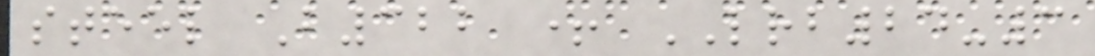steel B322 + LRB24-3
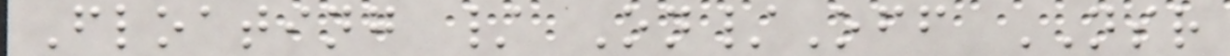Floating / On/Off NSR
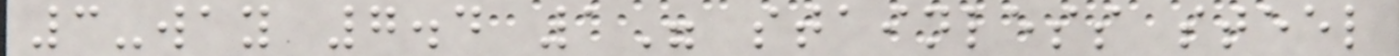3-way 7.4 1" stainless steel
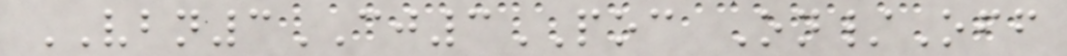VBN3CJ3POC On/Off
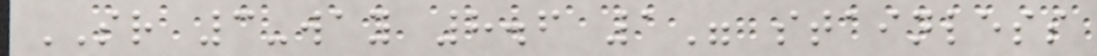SR 3-way 8.6 1" stainless
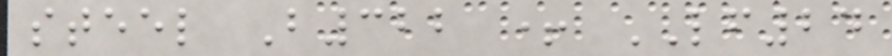steel B322 + LF24
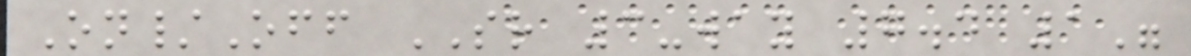On/Off SR 3-way 7.4 1"
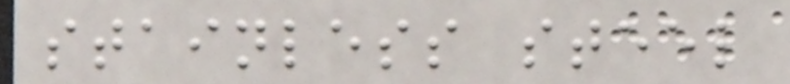stainless steel
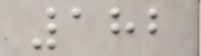182
